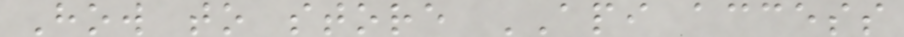How to store API access
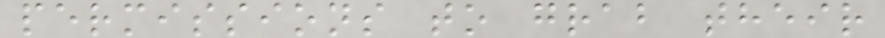permissions to grab their
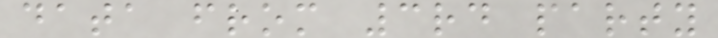data from 3rd party
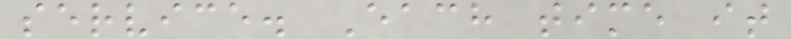service. Each time it
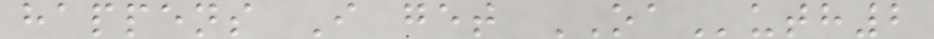happens I get OAuth2
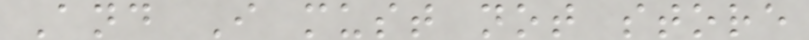And I must not store
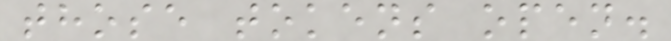those tokens open.
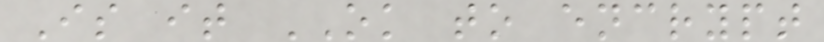Is it OK to encrypt
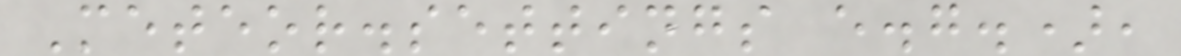Meteor.settings e.g.),
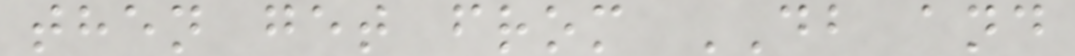then get from DB and
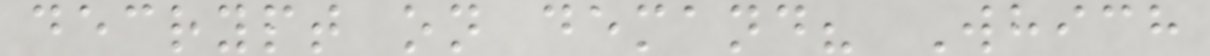decrypt on demand? Which
